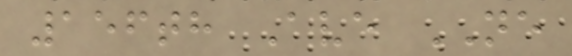156th Ave NE
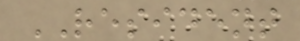RESIDENT
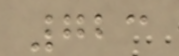723
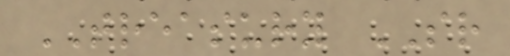TREASURY SR
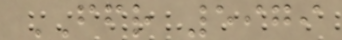FFR 5979
